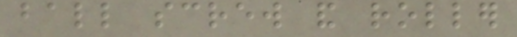ball screw and roller
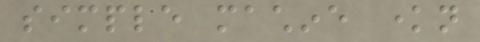simple machine known
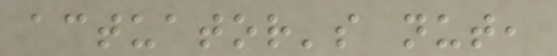actuator's nut,
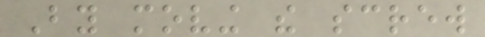By moving the screw
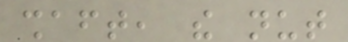shaft, the nut
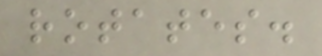rotates.
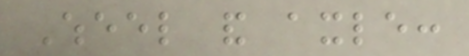Wheel and axle:
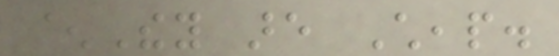^They are Cheap.
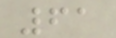61
